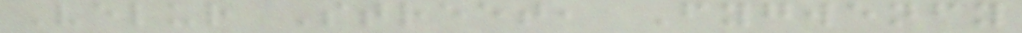Velur Street, Fygwenfy
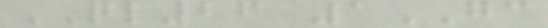QL26 1GC
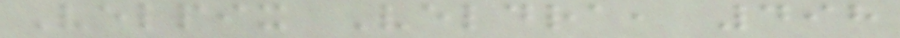Velpix Veldra, 498
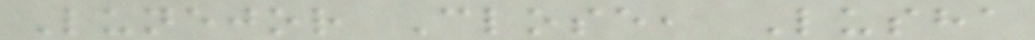Lunejor Close, Lusha
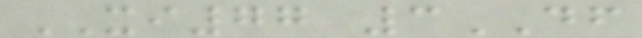XI77 3DF
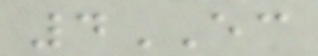4EC
